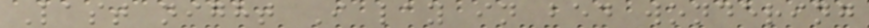Last night I lay in bed wondering
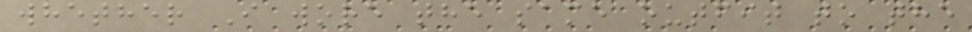whether I wore the same outfit to the
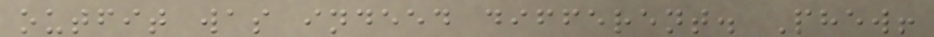outfit was indeed different. Phew!
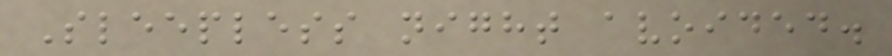Sleepless night avoided.
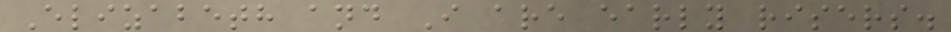Elizabeth and I are early risers.
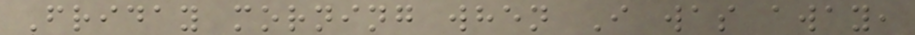Friday morning when I was away,
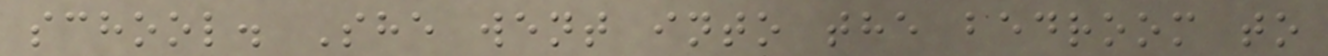school. She went into the bedroom to
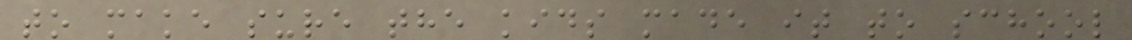to make sure the kids made it to school
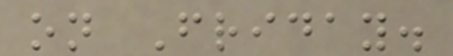on Friday.
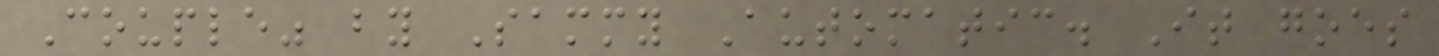Couple" by Sammy Automatic. It goes
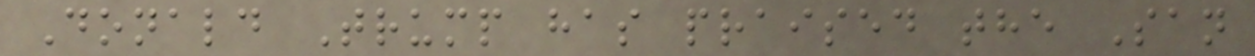Donald Trump has praised the San
